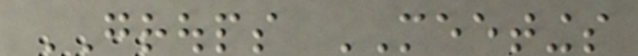GROUPS MEETINGS
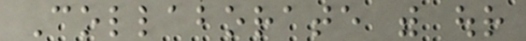Collaborate with our
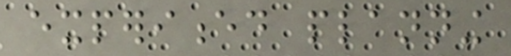experienced planning
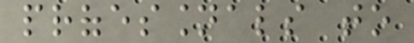professionals to
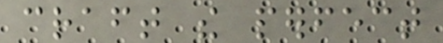craft the perfect
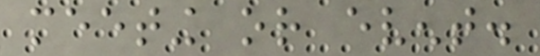meeting or event.
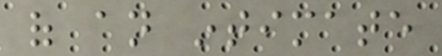of an intimate
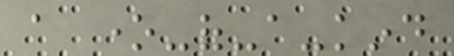a one-of-a-kind
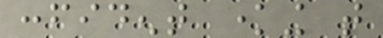confident knowing that
